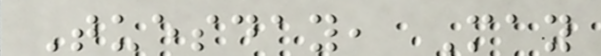Tuesday, May
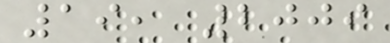19, 2009
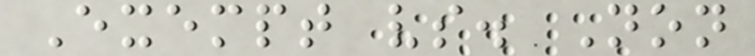Exempt vs. Non
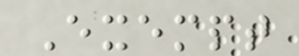Exempt
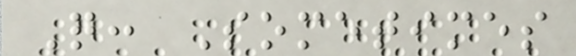Q: Sometimes
